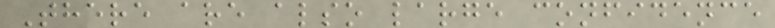There are also large confidence
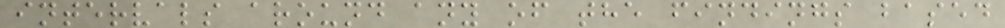intervals around any of the findings based
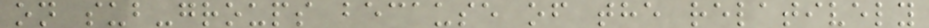on sub-groups because of the relatively
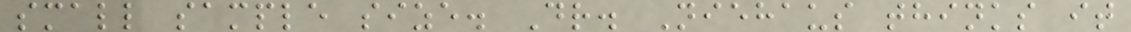small sample size. Dr. Niehaus thinks it
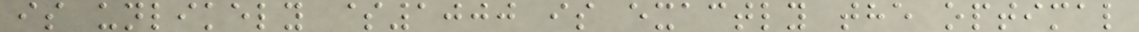is unlikely $1000 is exactly the optimal
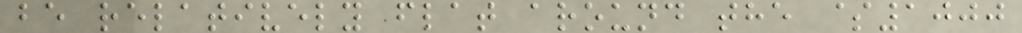be relatively flat around the $1000
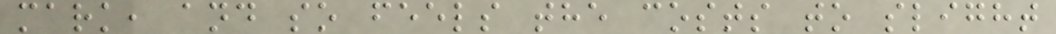mark, and so feels the costs to slight
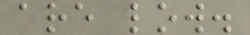are low.
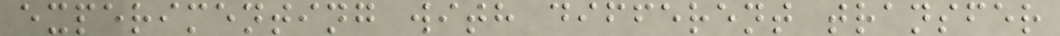experimenting with different transfer
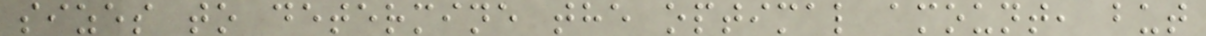sizes to determine the optimal amount, but
